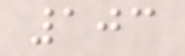103
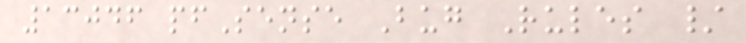13046 pfSense Bug Rules /
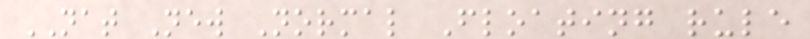NAT New Normal Floating rule
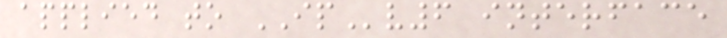applied to IPv6 interface
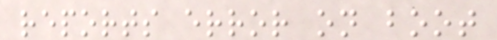reports error on boot
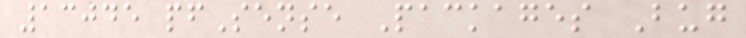13045 pfSense Packages Bug
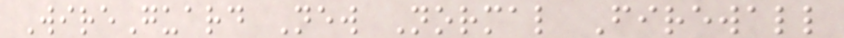WireGuard New Normal Firewall
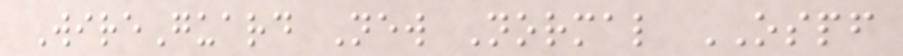WireGuard New Normal OSPF
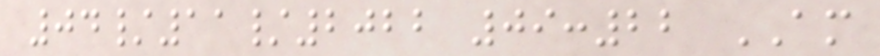04/11/2022 09:22 AM
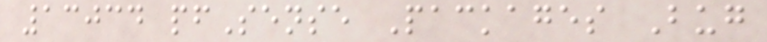13034 pfSense Packages Bug
